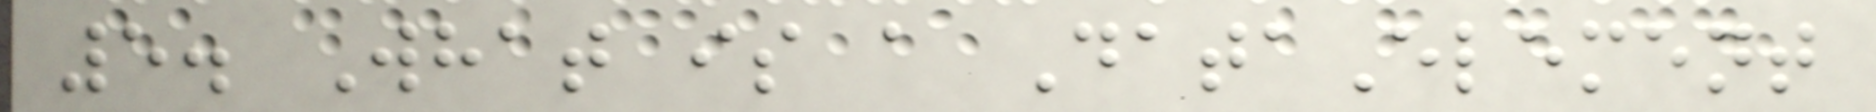5. What is a DataElement
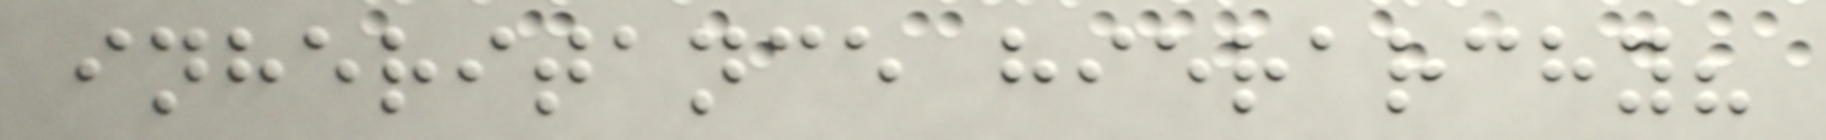inheritance hierarchy?
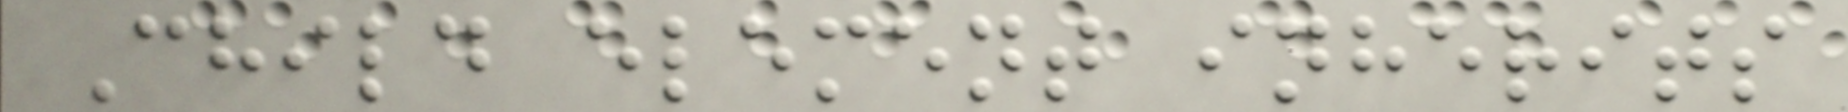Child element inherits
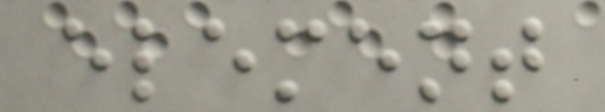element
